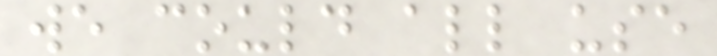we could all use
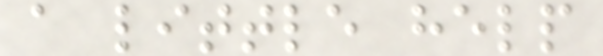a little help
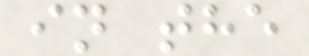in the
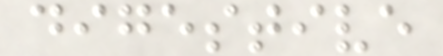digestive
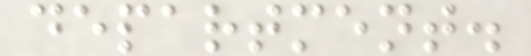department.
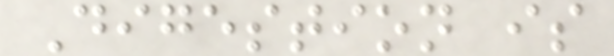Digestion is
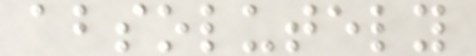absolutely
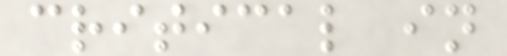critical in
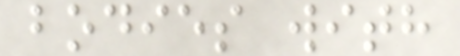bodies with
